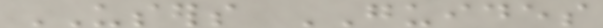USERS GUIDES
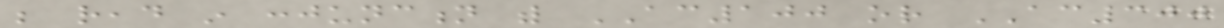be read in conjunction with AC100 or AC300
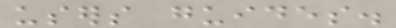users guides.
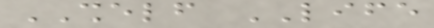SHELF LIFE
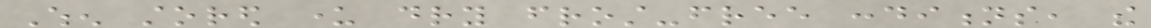When stored under dry frost-free conditions, the
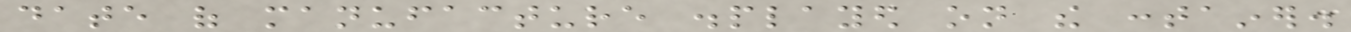date of manufacture displayed on the container.
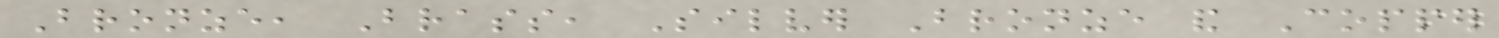Bronze, Brass, Silver Bronze and Copper
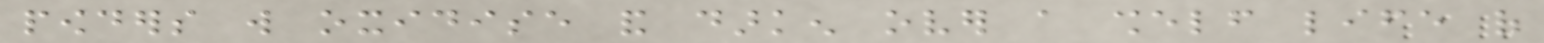powders will oxidise and darken over a shelf life of
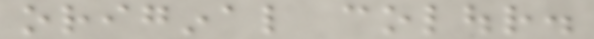original colour.
